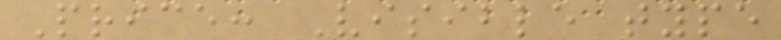Price: Visible type
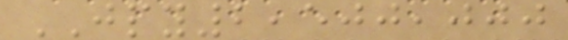JPY2,500,000
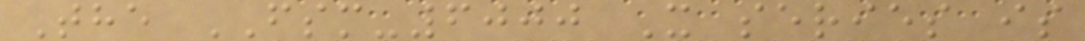The FSM-6000 X series is
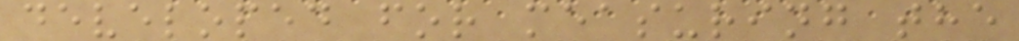developed for measuring the
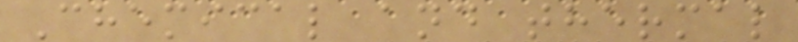Chemical and thermal
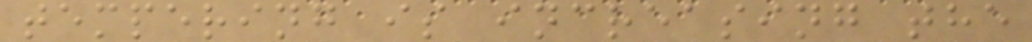tempering is increasing the
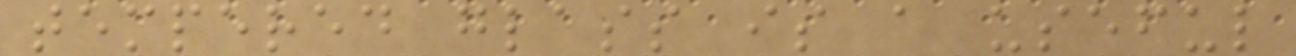tempered glass is a useful
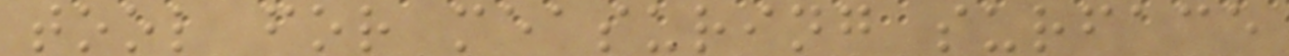tool for measuring surface
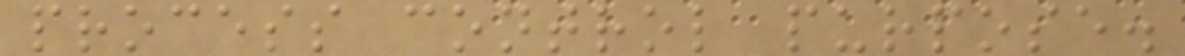process control purpose.
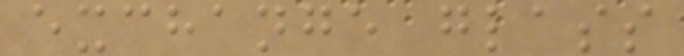exchange glass
